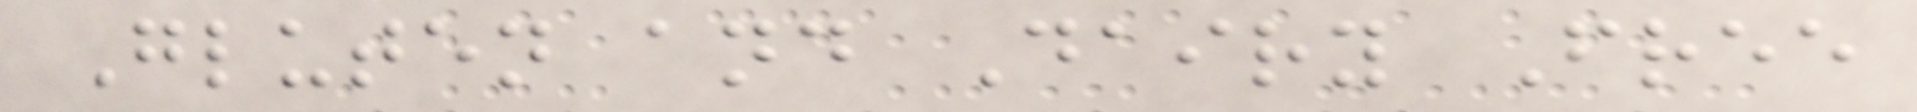Gluten and Dairy Free
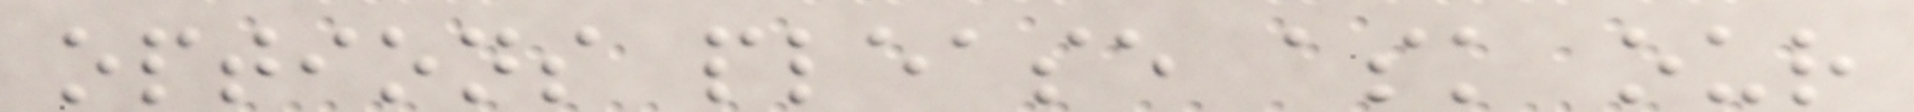options please ask our
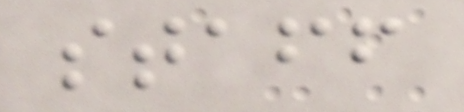staff
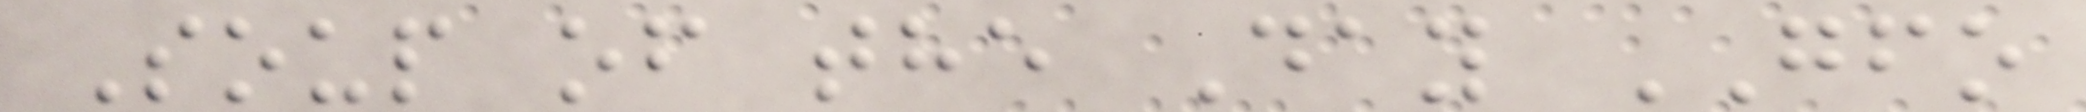Soup of the Day GFO
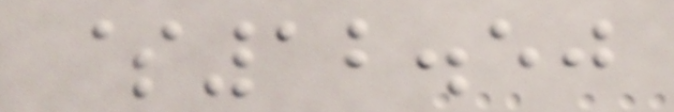$12.50
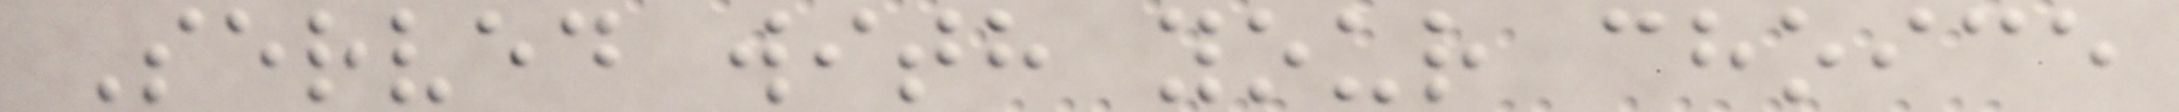Served with your choice
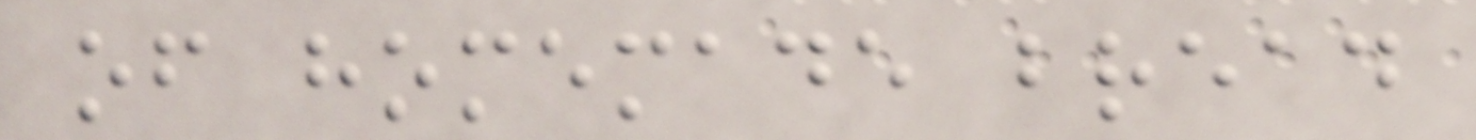of homemade bread
